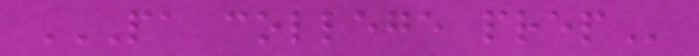PA COLLEGE PREP
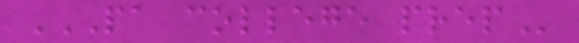PA COLLEGE PREP
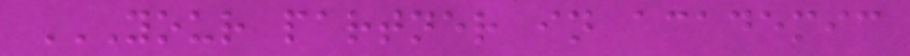YOUR PARTNER IN ACADEMIC
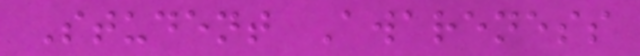Student Awareness
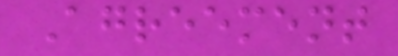Agreement
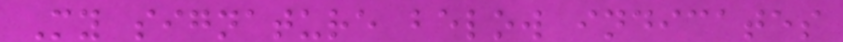My signature below indicates
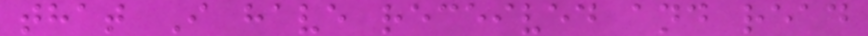that I have received and read
